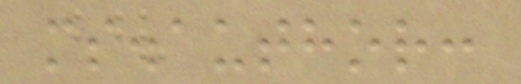ms.author:
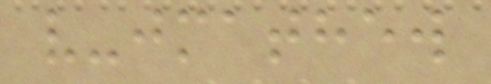v-jmathew
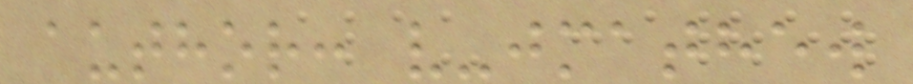author: v-jmathew
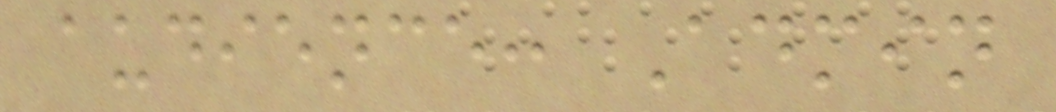audience: Admin
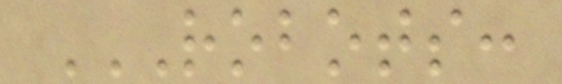ROBOTS:
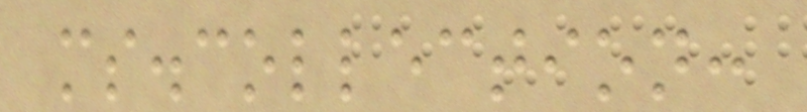ms.collection:
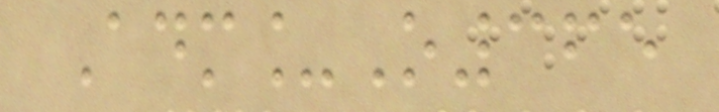Adm_O365
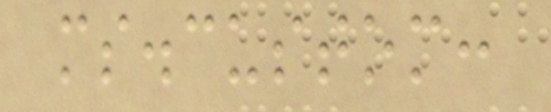ms.custom:
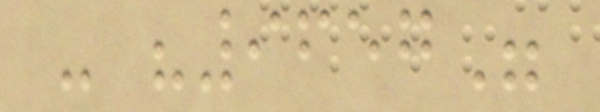- "9657"
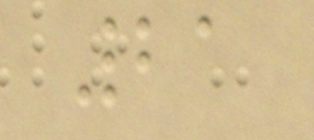21
